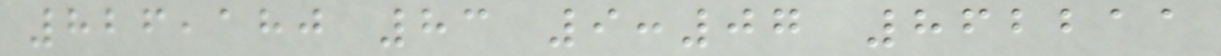826,180 83 9:07 862211
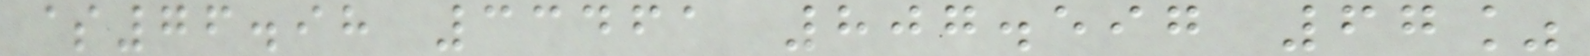$76.98 33461 807.597 67%
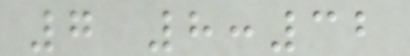7 8:32
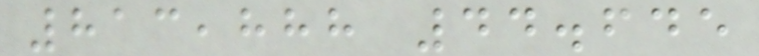813,888 44.645
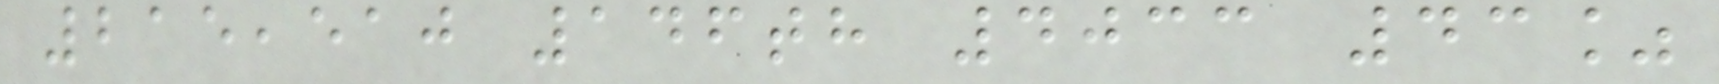215,510 146th 4033 43%
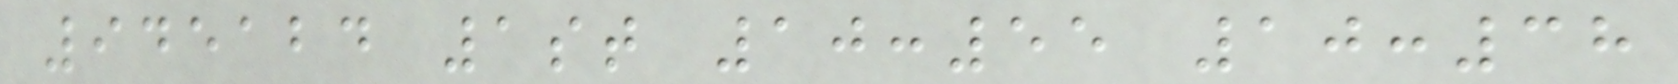945124 1st 10:55 10:38
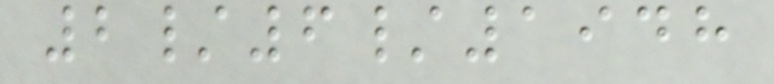2/6/1948
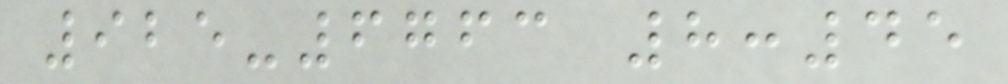925-6763 8:45
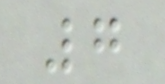7
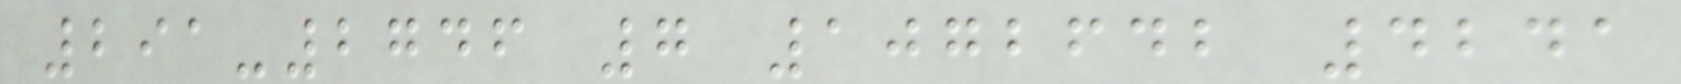291-2746 7 1072642 4241
